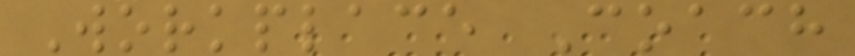Workplace Coach
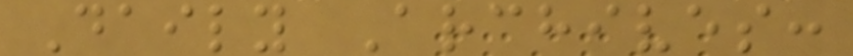Daily Archives:
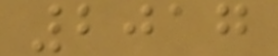2017
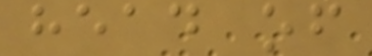head of
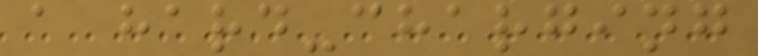a hard-charging
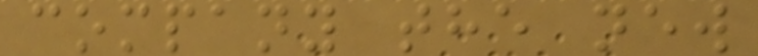company the new
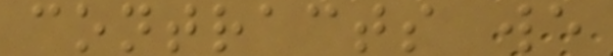contracts we
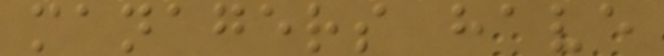managers have
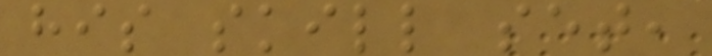his skill set,
